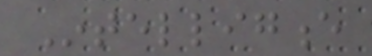Intelligence
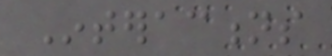Interactions
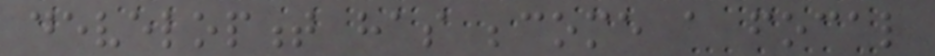development has become a focal
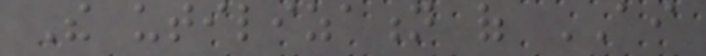The utilization of AI
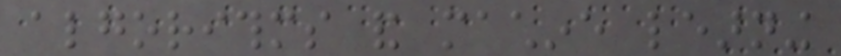algorithms and machine learning
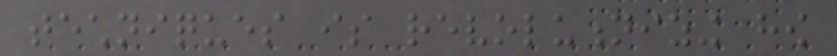techniques is revolutionizing how
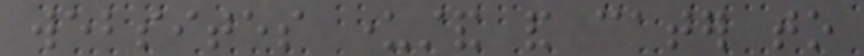websites understand and cater to
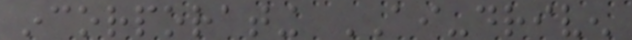incorporating AI-driven
